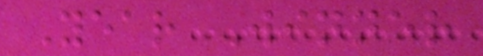Year Winner
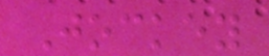Jockey
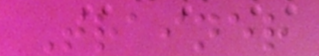Trainer
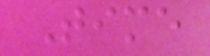Time
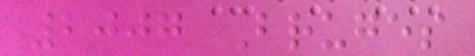2007 Bruges
